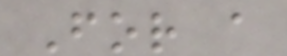For a
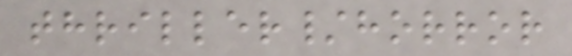thriller/horror
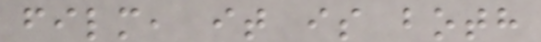film, it is both
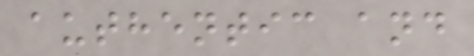authentic and
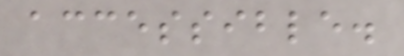accessible.
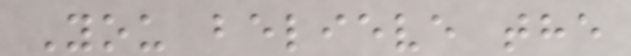You believe the
